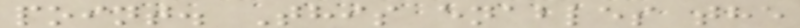point. This enables the
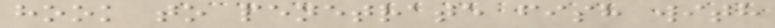hook to penetrate fish with
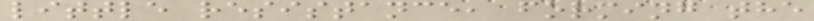little resistance, forming the
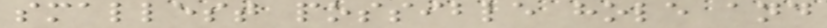smallest possible hole and
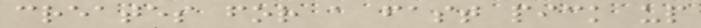creates for a fast pick up
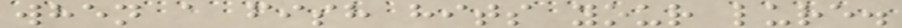when a fish hits your lure.
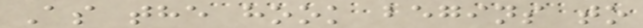As the hook begins to
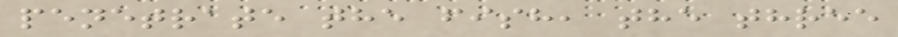penetrate the fish, the three
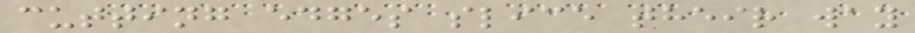cutting edges slice their way
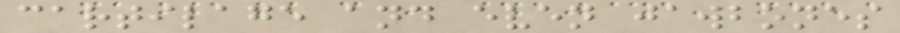cartilage and even jawbones
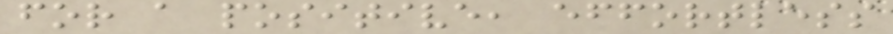for a positive, effortless
